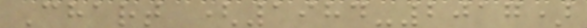Chart (1984-2017)
